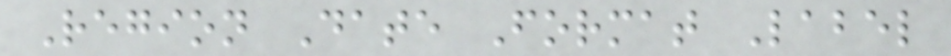Region Date Format Label
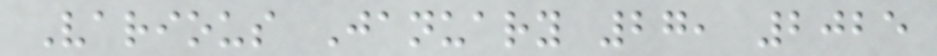Various January 27, 2025
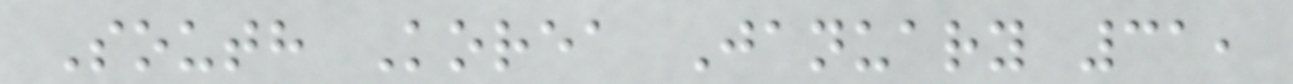South Korea January 31,
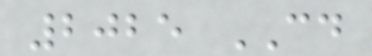2025 CD
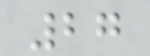27
